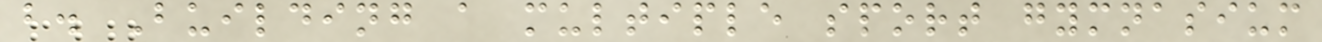b. Building a multiple sport gymnasium
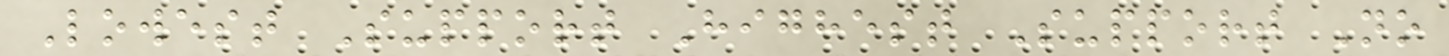Lowest Support Highest Support No
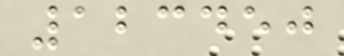123450
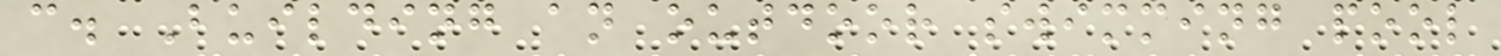c. Building an outdoor swimming pool
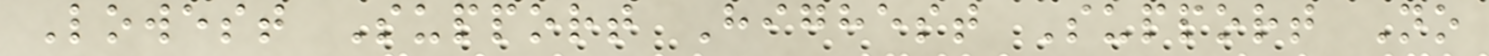Lowest Support Highest Support No
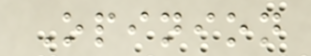Opinion
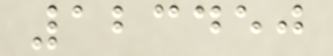123450
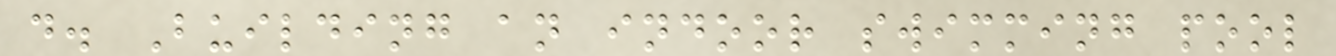d. Building an indoor swimming pool
